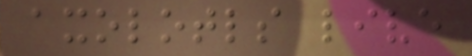axolotls live
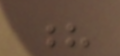?
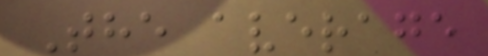The average
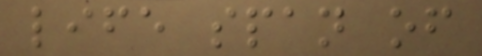life span of
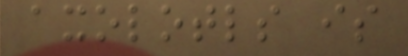axolotls is
